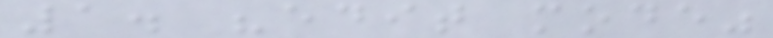1. "edit mode"
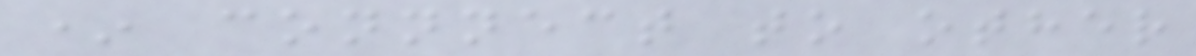* connnect to other
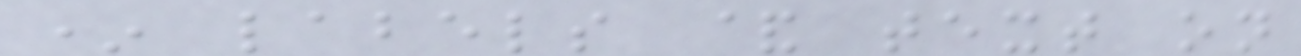* labels & text on
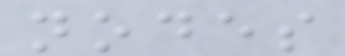nodes
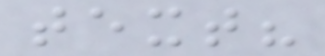text?
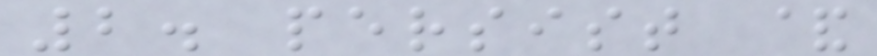2. persist &
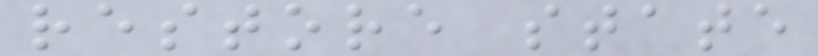restore state
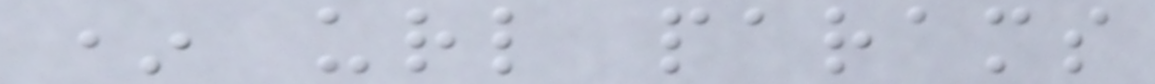* url params
